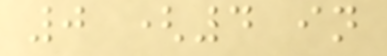0 (4 in
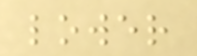lower
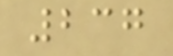237
